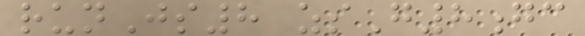runJs8 zsG8gc
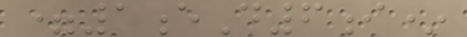=1eD6i*
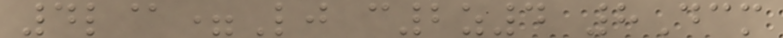4l@=Lj c2z4 8Dcm
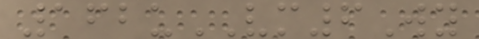162uVM6Wy
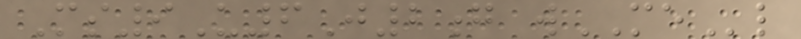Ms9U6J2g wMEl
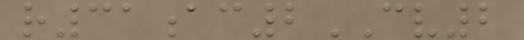r31ac2CV2
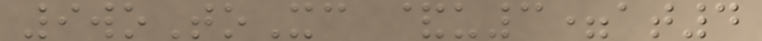9woToXc &u3=at4
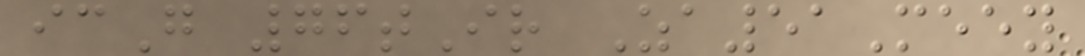icG 76tIr Za51Meey
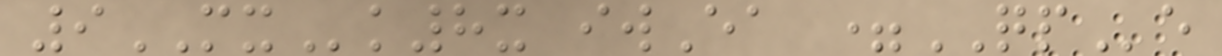9MXk8x iwEa =QPe
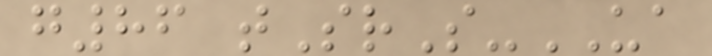g86 tSrS-UA
